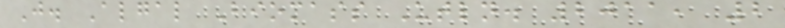J. Algal Biomass Utln. 2011, 2
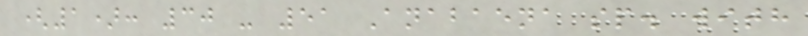(1): 30 - 51 Anabaena sp. with
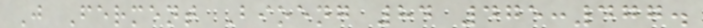J Ferment Bioeng 84 475:477.
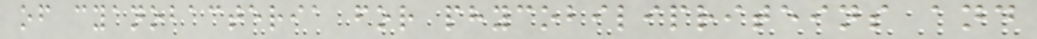of cyanobacteria for phycobilipriteins and
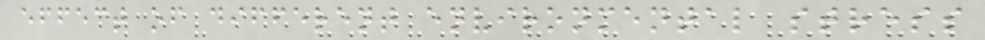effect of different environmental stress
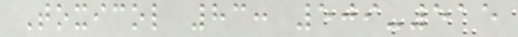Toxicol 83: 509-515
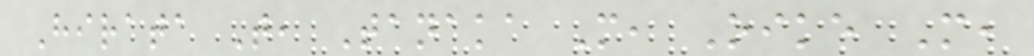Hirata T, Tanaka M, Oike M,
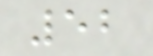52
